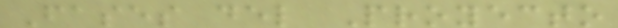Fases del Proyecto
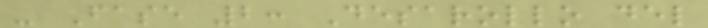- Fase 2: Desarollo del
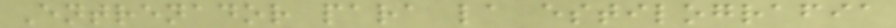Entrenador para la estilografia
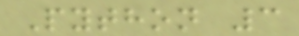Python 3
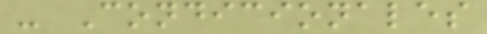- Condicionales
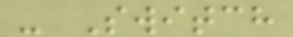- Switch
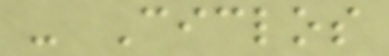- Ciclos
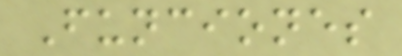Funciones
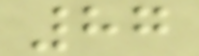87
